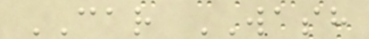CAR WASH
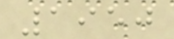1950
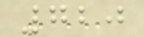720
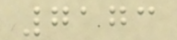7173
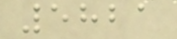5821
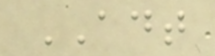ADT
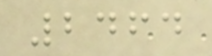2464
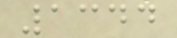1344
